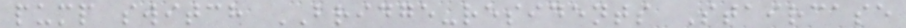pump switch BRIDGE-residents Staircase
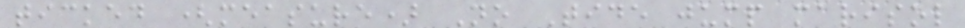ticked (measure) No Tide jump marisol
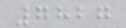7827
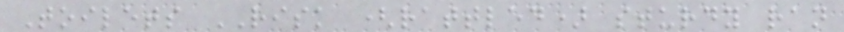Toilets RISK (rattled) sturdy ran
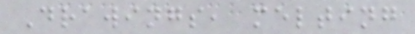Drawings, melting
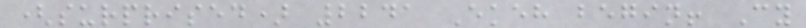(surprised) 2241 Ekeh begin! Cy
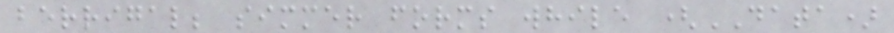berrigal; simmer forms while (DATA)
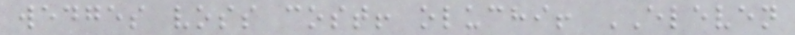wedges voss cost! oluchi! ELEVEN
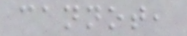cannot,
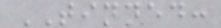TINNED:
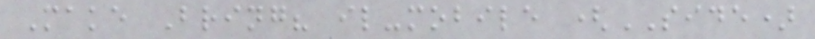Make Bring? il-mobile (SIDE)
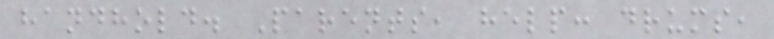handhold. Parents, help: drums,
